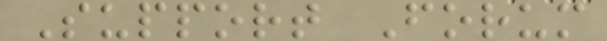Support Forum
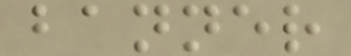banner
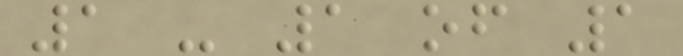1 - 1 of 1
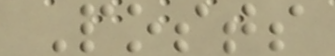Posts
